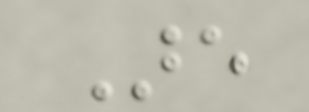Are
